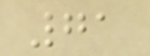71
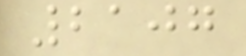2107
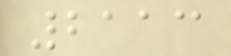2113
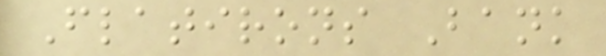Flatirons Bank
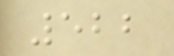522
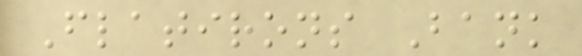Flatirons Bank
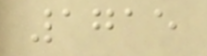1715
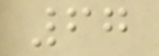67
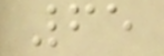65
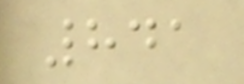841
